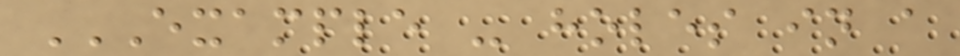EXAMPLE - HOLES IN A
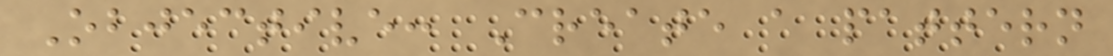Objective: Create a pattern
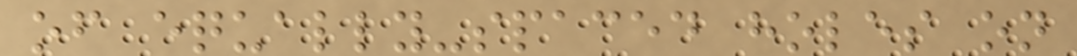of equally-spaced holes on
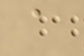a
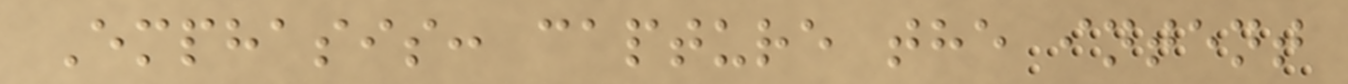Emphasis: capture the intent
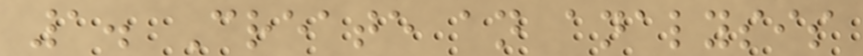1. Create an analysis
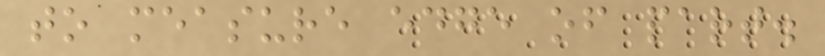to measure edge of part.
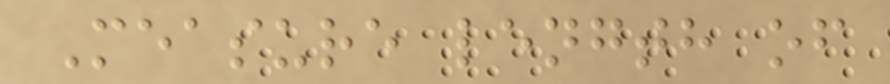Measure length of
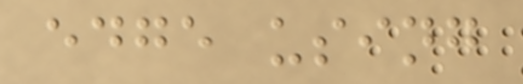edge using
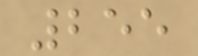255
